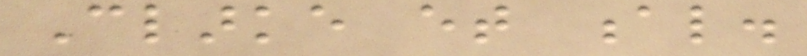Clarke et al.
